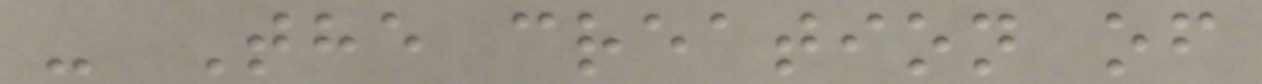- The creation of
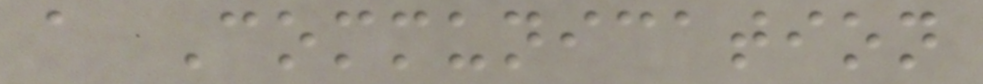a Communication
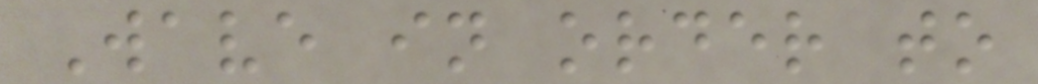Wave in order to
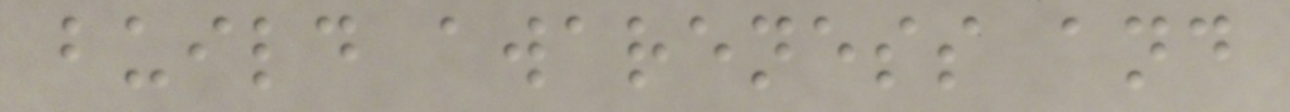build awareness and
